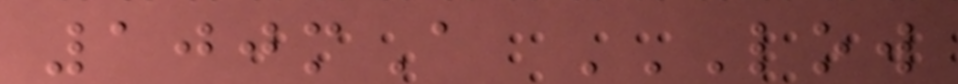100mA LOW
